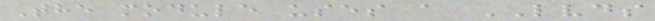The module uses a LVDS
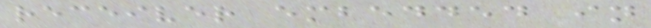receiver embedded in
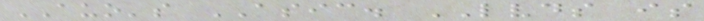AUO's ASIC. LVDS is
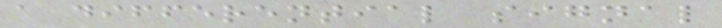a differential signal
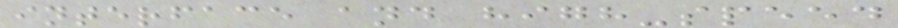interface and high-speed
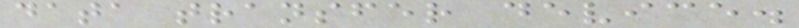data transfer device.
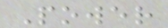Power
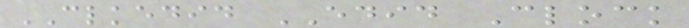CLKEDID EDID Clock
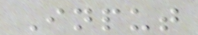Input
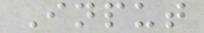Input
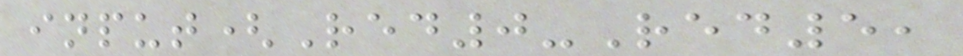input(Red0-Red5,
